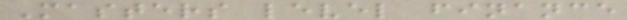Masters level finance
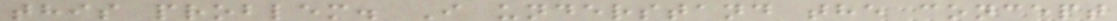this problem. I understand the concept
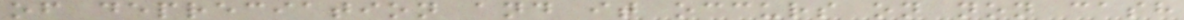of depreciation and it occurs on non cash
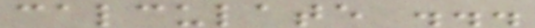calculate ...
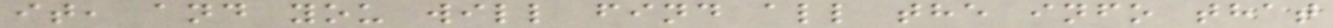it, and you will find all the info that
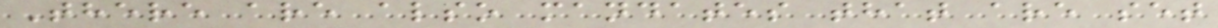There are also mandates that are set
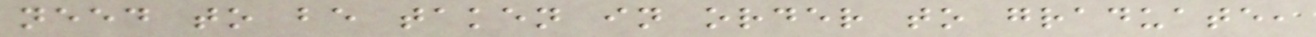need to be taken in order to graduate,
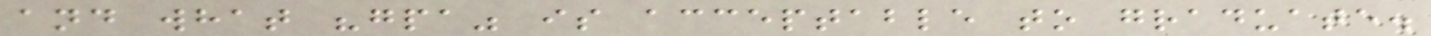and what "gpa" is acceptable to graduate.
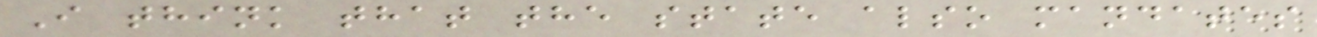I think that the state also mandates
